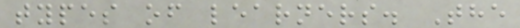types of learners. The
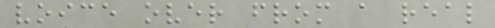voice over from a real
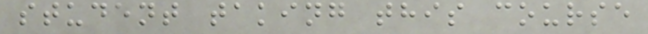student taking this course
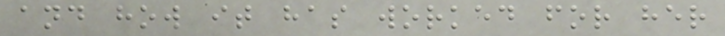and how it has worked for her
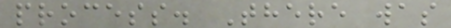process. There was
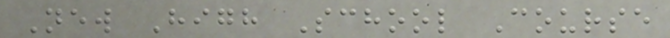New High School Course
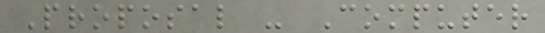Proposal - Computer
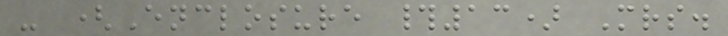- (Enclosure #13) Mrs.
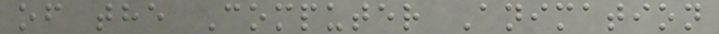of the Computer Animation
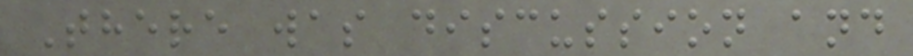There was discussion and
